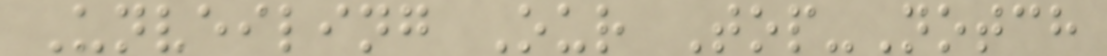Unveiling Our Top-Notch
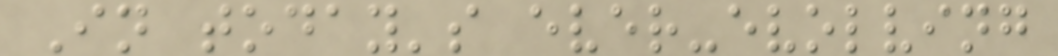In today's ever-evolving
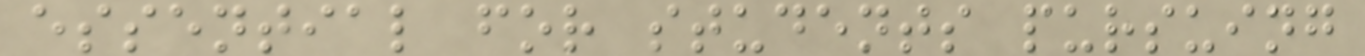essential for students pursuing
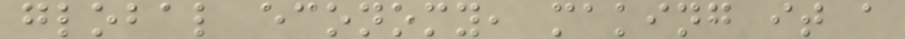global economy, making it a
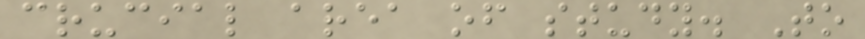crucial area of study. To
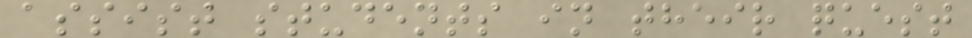assist students in their quest
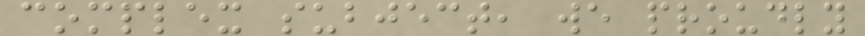complex subject, we proudly
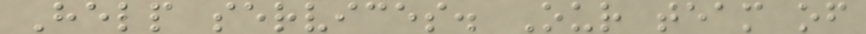Help services. Our team of
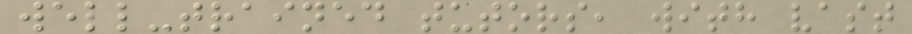well-trained tutors, with vast
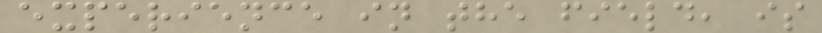experience in the field, is
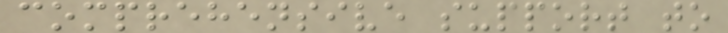comprehensive support to
